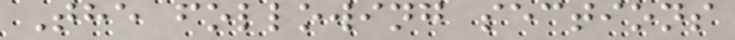The following sections
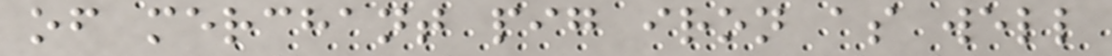of merchant pig iron as well
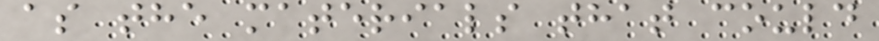as the materials that could
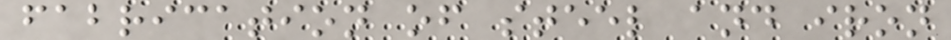fabrication of steel and iron
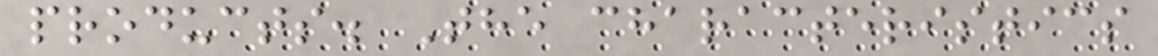products. The characteristics
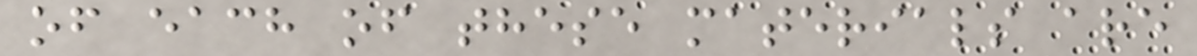of each of these materials are
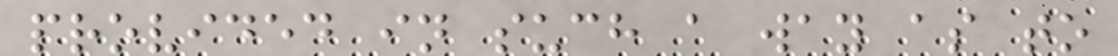provided in such a way as to
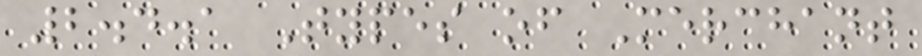2.4.1 Types of Merchant
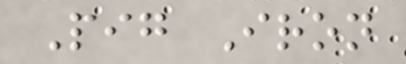Pig Iron
